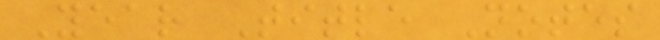Year Title Notes
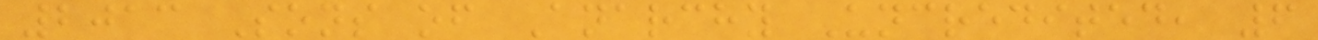2013 Sons of Anarchy Uncredited, 6
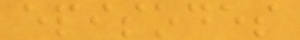episodes
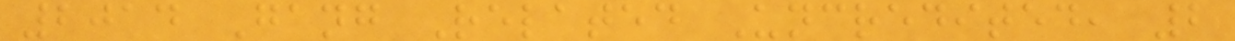2014 Gang Related Uncredited, 2
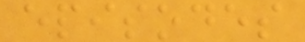episodes
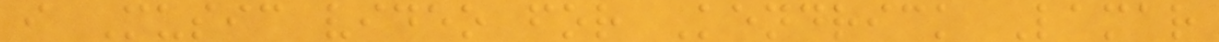i Music video for Kendrick Lamar
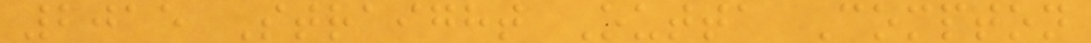2015 Straight Outta Compton
